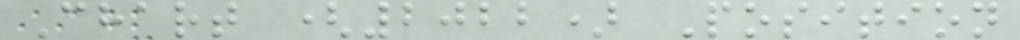Chart (2022) Position
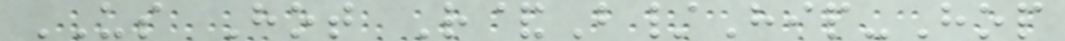US Hot R&B/Hip-Hop
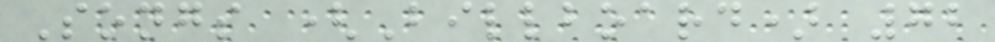Songs (Billboard) 72
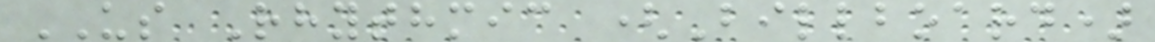US Rhythmic (Billboard)
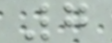7
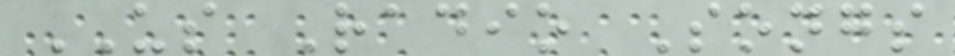US Radio Songs
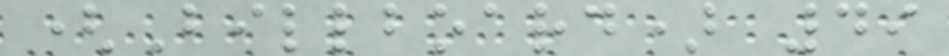(Billboard) 49
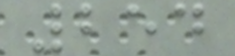254
